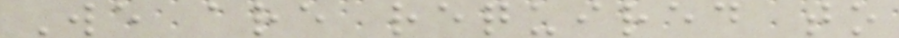We are required to
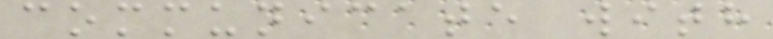communicate with
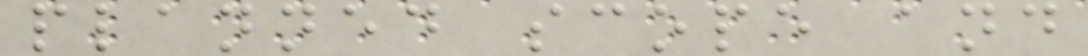planned scope and
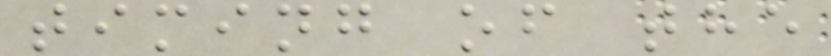timing of the
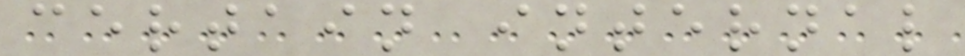certain internal
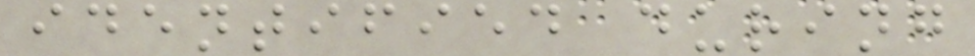identified during
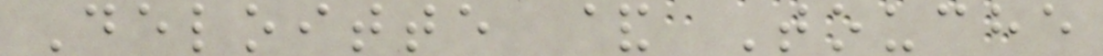Deloitte & Touche
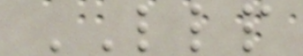LLP
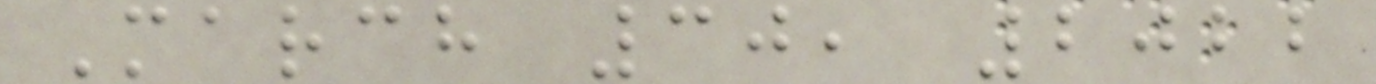March 30, 2022
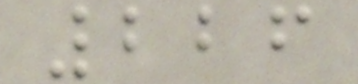226
